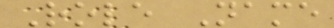Role Name
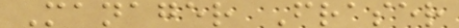Manager Fraser
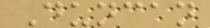Duncan
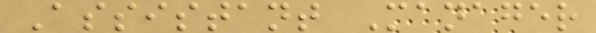Assistant Manager
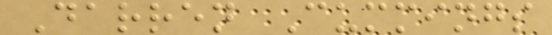Darren Cummings
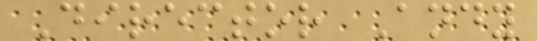Director Andy
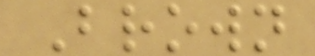Brown
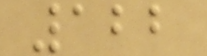122
